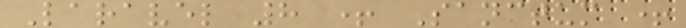Laravel 8 + Sanctum +
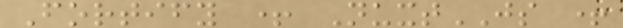Fortify + NuxtJS +
